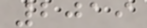2019
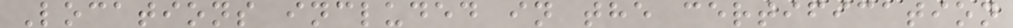Locations included in the certification
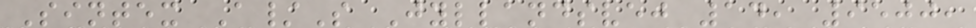Sintex A/S Jyllandsvej 14, 9500,
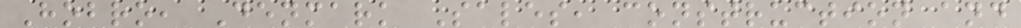Hobro, Denmark Sales, construction and
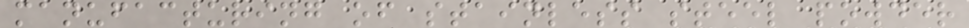manufacturing of stainless steel powder
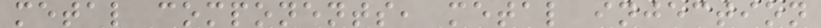metal components, metal injection
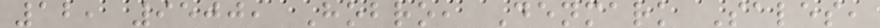12, 9500, Hobro, Denmark Sales,
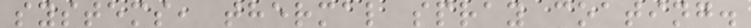systems, thermal spray coating.
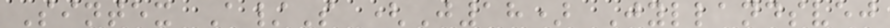Sintex A/S (J18) Jyllandsvej
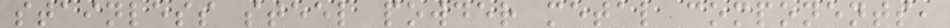stainless steel powder metal components,
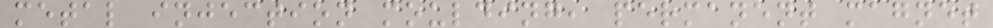metal injection moulding, permanent magnet
